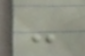-
